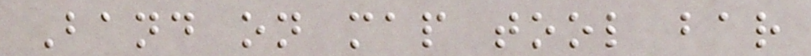Band on map tool bar
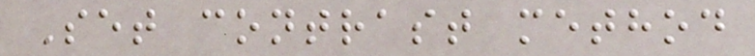Set contrast method
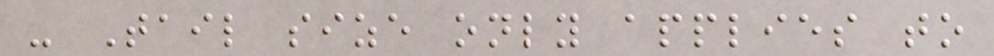- Tail size only applies to
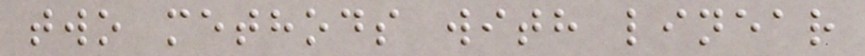two methods with linear
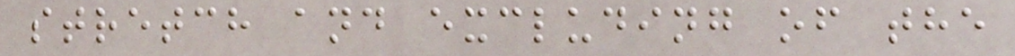stretch and excluding of the
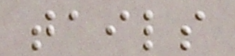tails
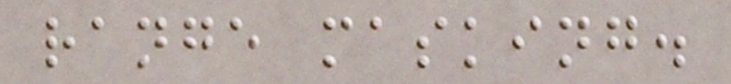range masking.
